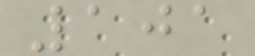101
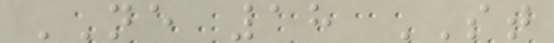NE 18 ST
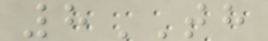8TH
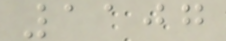1107
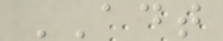ADT
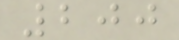200
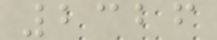2326
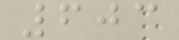603
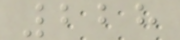228
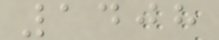1408
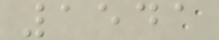1541
